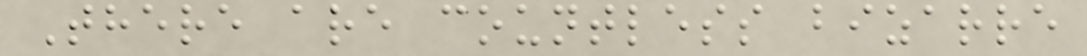There are countless bizarre
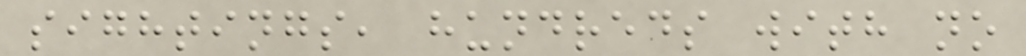sightings, hundreds with no
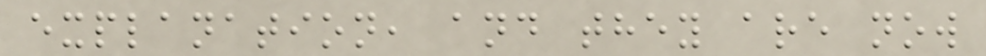explanation, and they are now
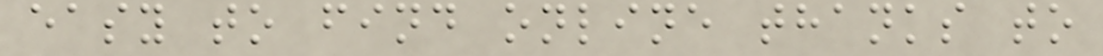easy to find online thanks to
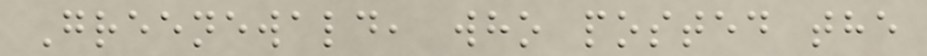Greenewald, who posted the
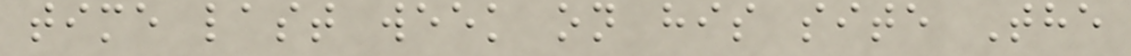time last week on his site The
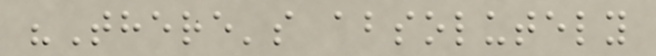"There's absolutely
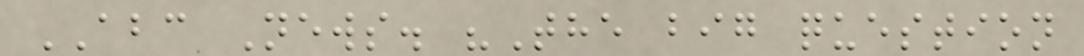ABC News. "The big question
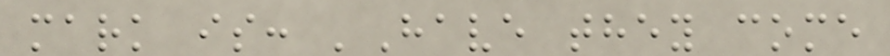mark is: 'Have they come
